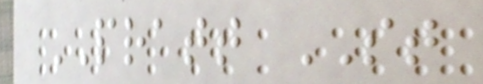PRATT ST
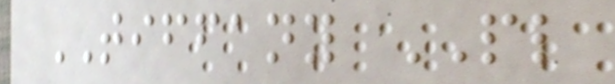TIFFANY PL
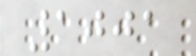1001
